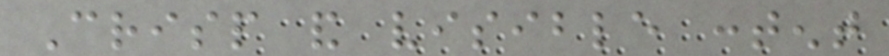Crisp and visible content
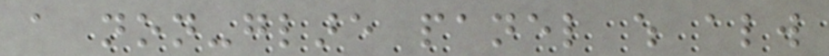a non-glare panel which always
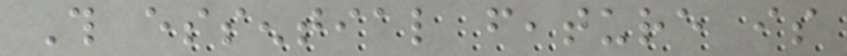This essential feature is
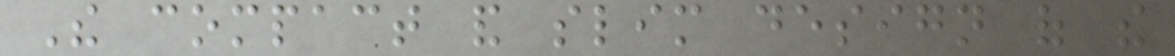The compact and slim design of the
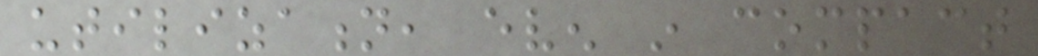utilization, even in compact
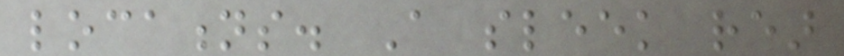locations. A sleek rear
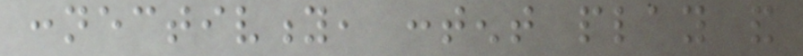connectivity, content play and
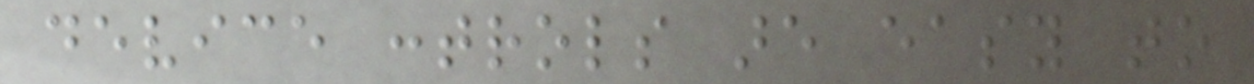device controls are easy to
